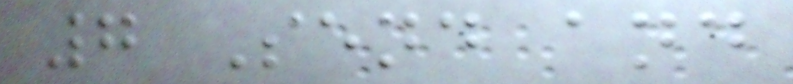7 Send and
